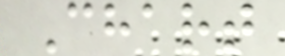Chart
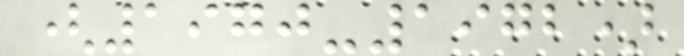(1970-1972)
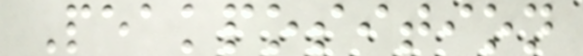Peakposition
